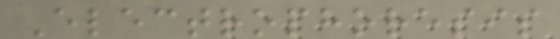Electrophoresis
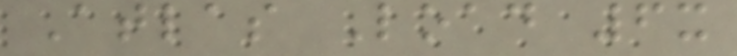Atlas Load 6x
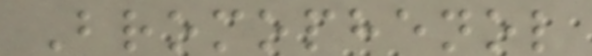Bromophenol
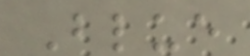Blue
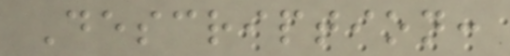Description:
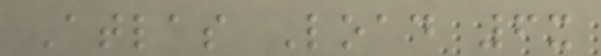Atlas Load 6x
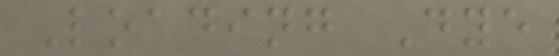Loading Dye
